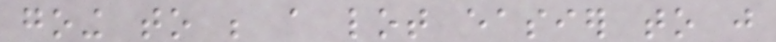going to be a lot easier to just
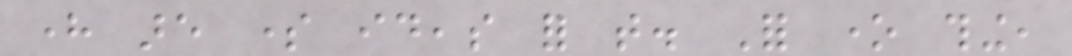here are some ideas for that. For one thing,
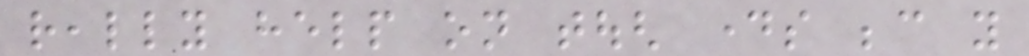really help on tough days because you
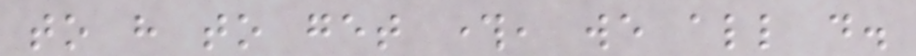to have to get through, we all do.
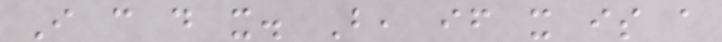I can do it. But, if it is a
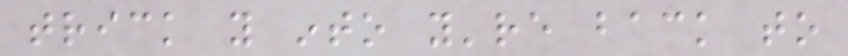trick you into you're back to
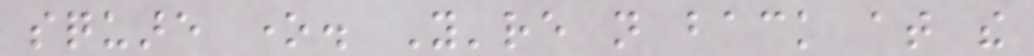square one. You're not back at the
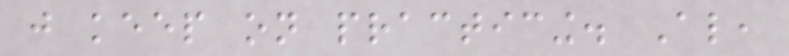just keep on practicing. Also,
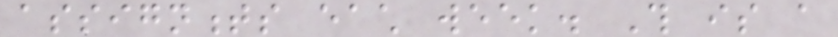assignments each week. This is a
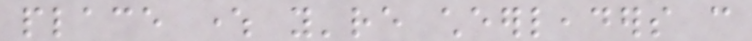place where you're cheerleaders can
